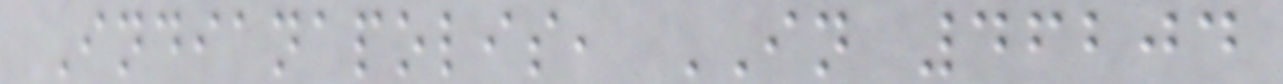Indianapolis, IN 46204
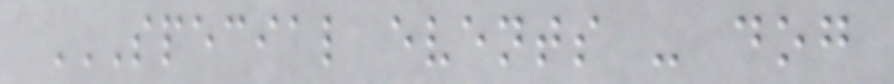SPECIAL EVENTS - DOG
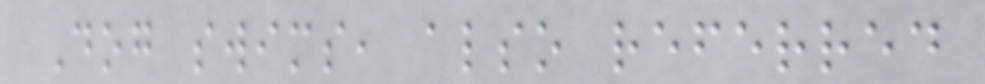Dog swims, also referred
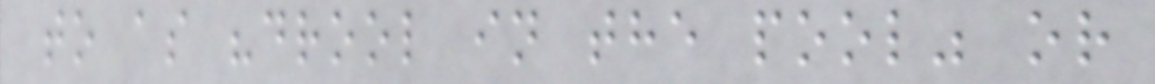to as "drool in the pool" or
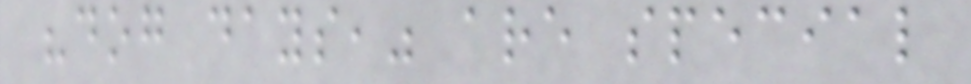"dog days," are special
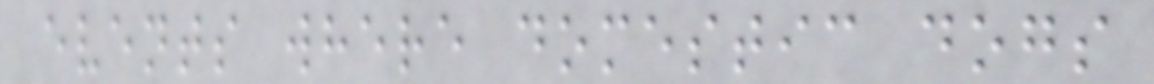events where domestic dogs
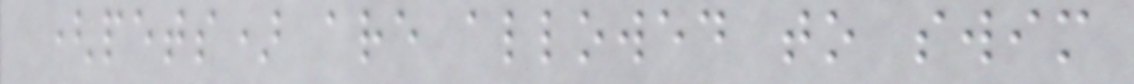(pets) are allowed to swim
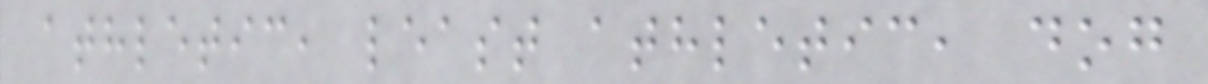athletic, least athletic, dog
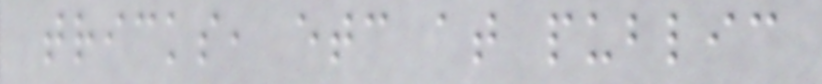tricks, etc at public
